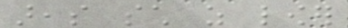areas such as lower
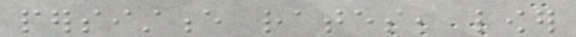persistence rates, lower
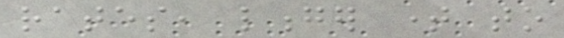rates, longer time to
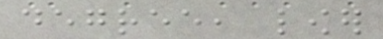degree, lower
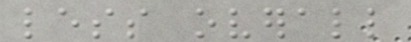less overall
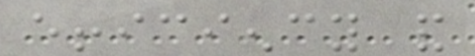efficiency and
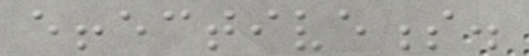effectiveness.
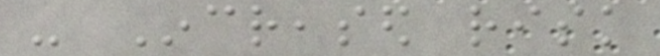- Increased risk
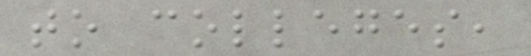to colleges,
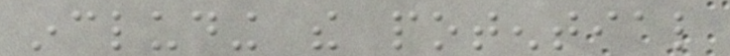including the potential
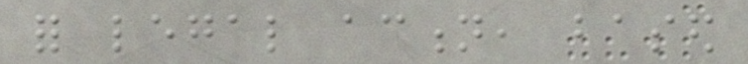for legal action, based
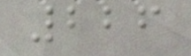226
